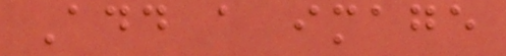Add a image
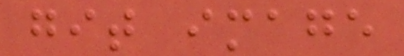git image
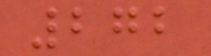272
